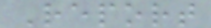Report
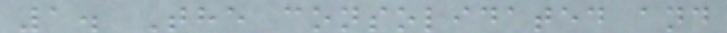1. The consolidated and
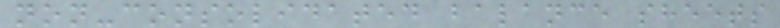non-consolidated balance sheets
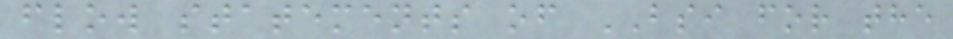flow statements of BSI for the
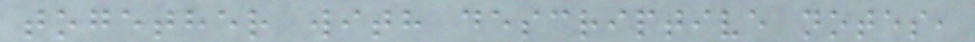together with descriptive notes,
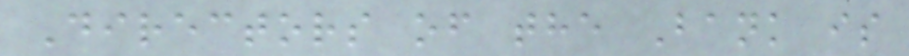Directors of the Bank is
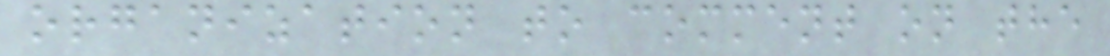organization to comment on the
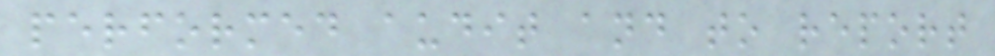performed audit and to report
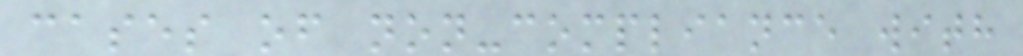cases of non-compliance with
